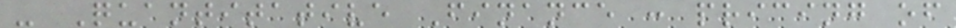- Quantitative Finance : pricing of
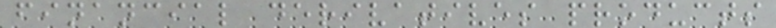financial derivatives products
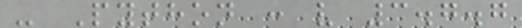- Python : v 3.7.7
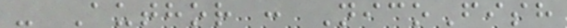- Author : NicoFish
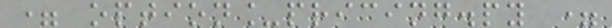= option_pricing.py =
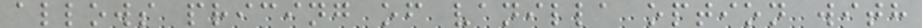allows pricing of vanilla option with
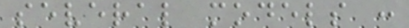several models :
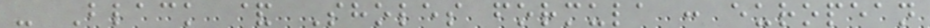- Black & Sholes formula : european
